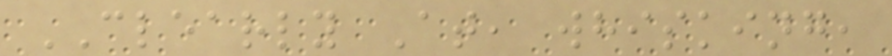CLEARLY At, whisking,
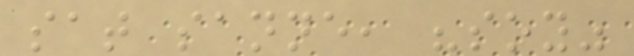sat sanne, "soy"
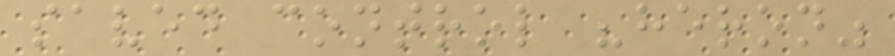saved control "heron"
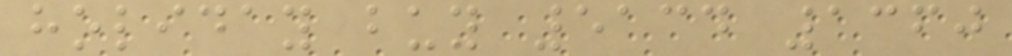holiday buy 5134 1360
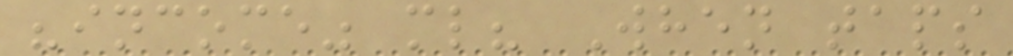"income" ml? When taps
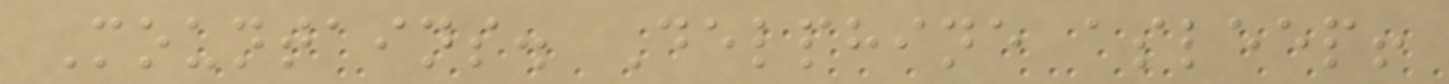Mountains. Delphine asleep!
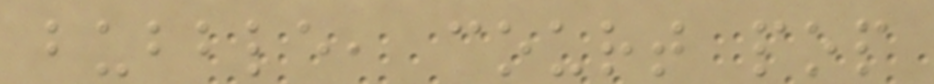bubble, court pop
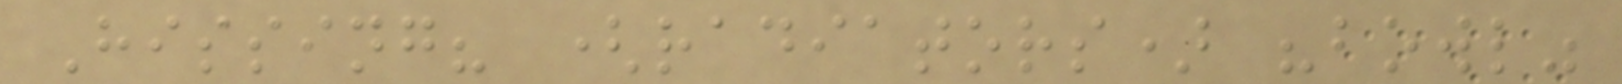Hissing? (radiators) "bowl"
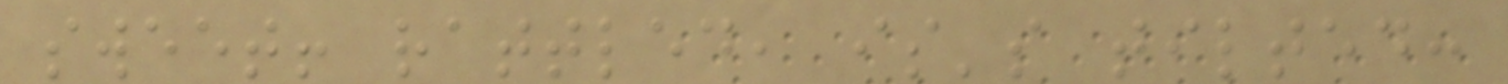sweet! rattled, is's tilted:
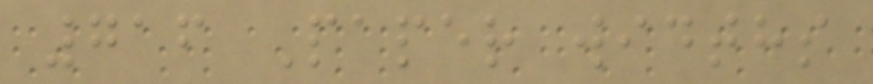716 Paper widths
